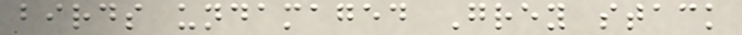birds undamaged Grey stack
